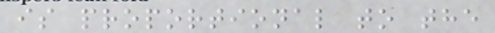is proportional to the
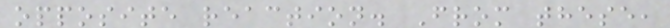opposite reaction. From these,
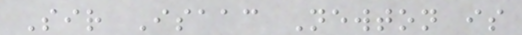Sir Isaac Newton is
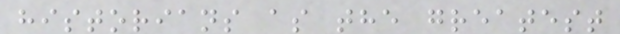historians as the greatest
